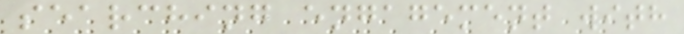searching engagement with
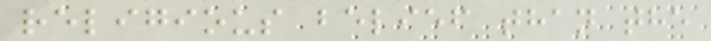religious belief than the
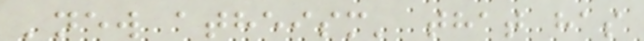'new atheism' that has
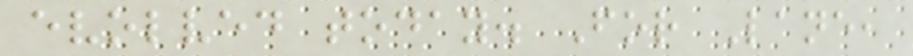evolved today. For Lane,
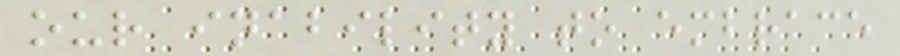our inability to embrace
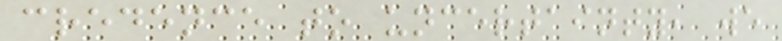credence to uncertainty, we
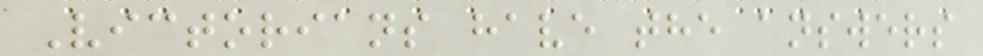Victorians have the answers
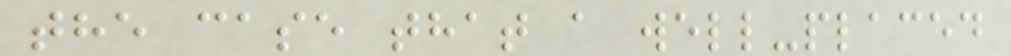the case that a well-placed
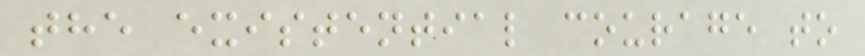the existential courage to
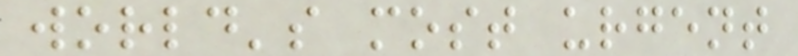world's most urgent
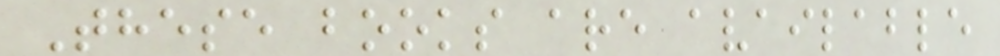These books are available
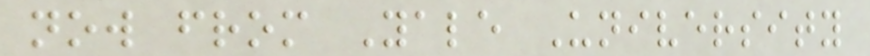now from Yale University
